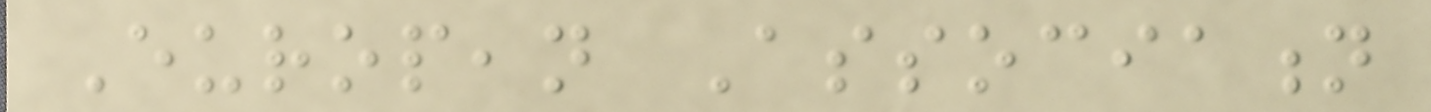European Association
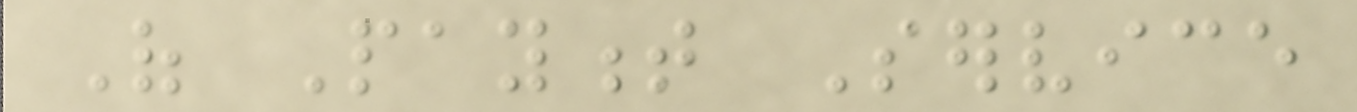Of Payment Service
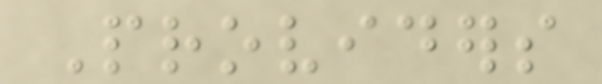Providers
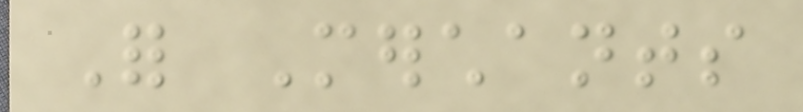For Merchants
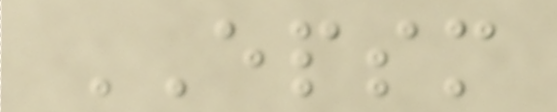EPSM
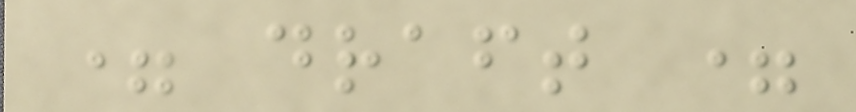= draft =
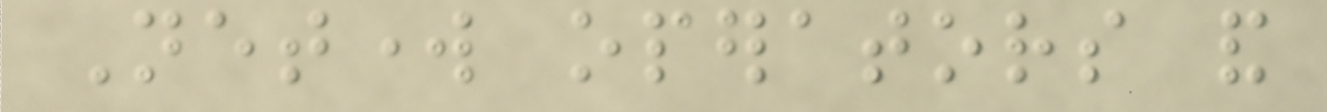Network operators and
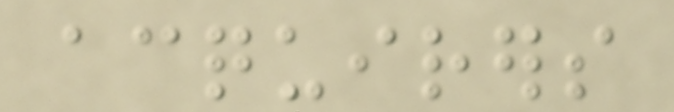acquirers
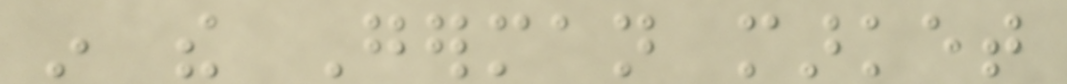in the German market
